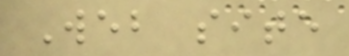Web site
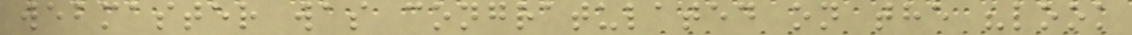webmaster was congratulated on the "look
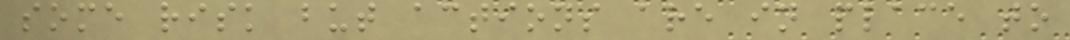some risk but actions are in place to
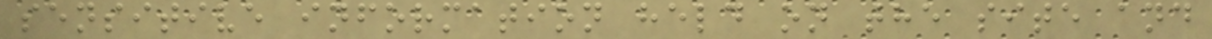sensitive information held on the site and
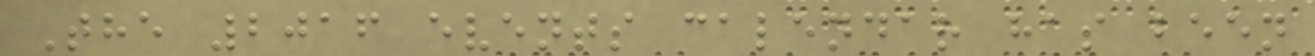The 2016 events calendar has been
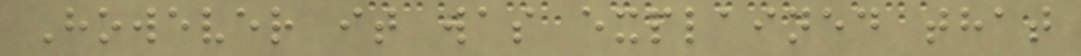However it was explained that
